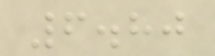6.80
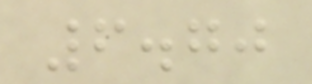6.70
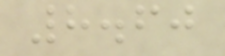8.60
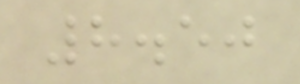8.50
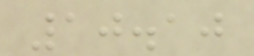10.10
